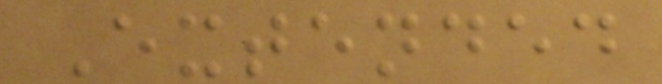Extended
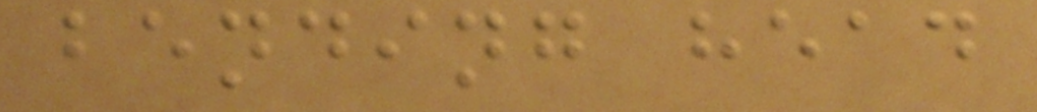bending head
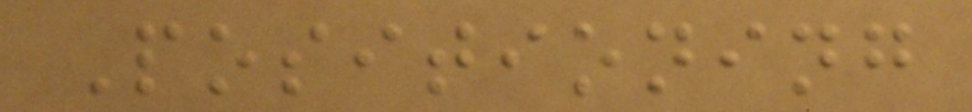Positioning
